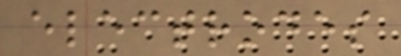electrodes
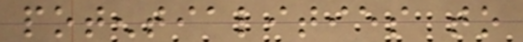potentialities to
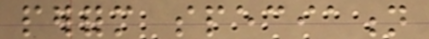perform speciation
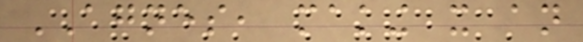AGNES, making it an
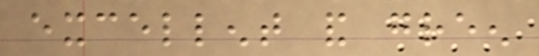excellent and green
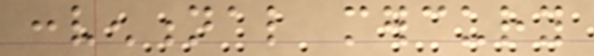conventional mercury
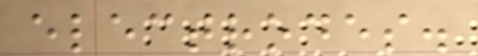electrodes.
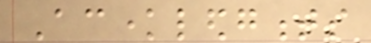Acknowledgments
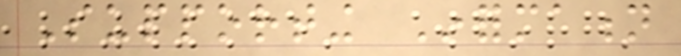Supporting Information
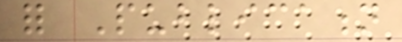for Publication
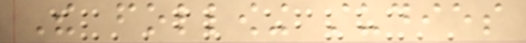The following studies
